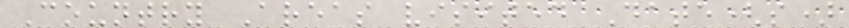Country Areas visited Date(s)
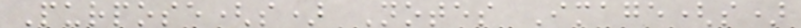Purpose(s) Notes Image(s)
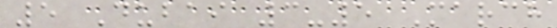5 Dubai 3-5 March
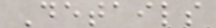Details
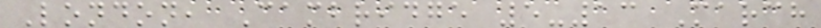London, Cambridge 5-13 March
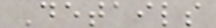Details
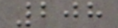208
